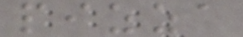pizza
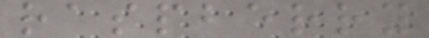raspberry
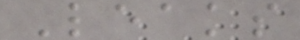Leaks
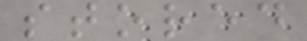stored
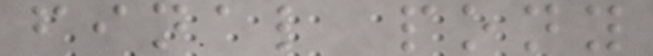final pony
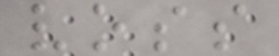voss
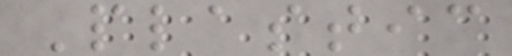Plastic
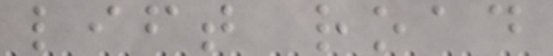lift road
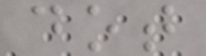dot
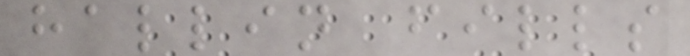hallin fills
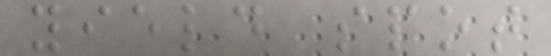yield spot
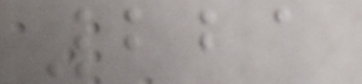221
